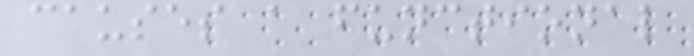causes a functional
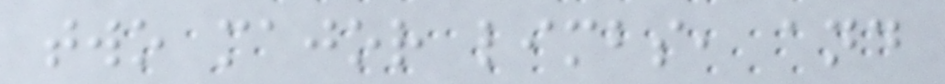two major limbs, and
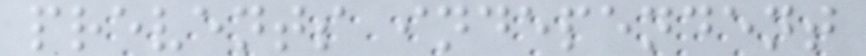prevents independent
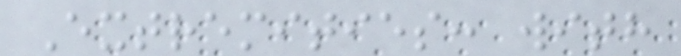Extremities: with
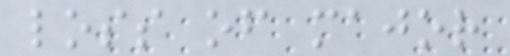loss of major
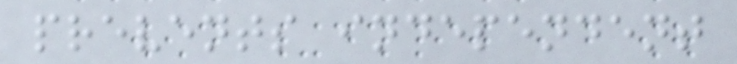prevents independent
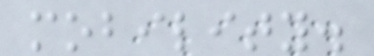mobility.
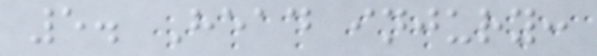5. Head injury:
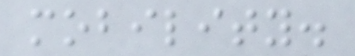mobility.
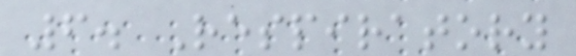6. Respiratory
